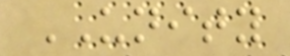UNITY
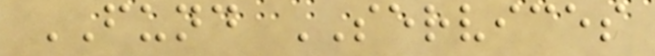FUND SERVICES
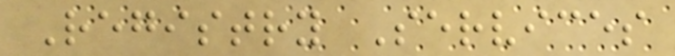Registry Services
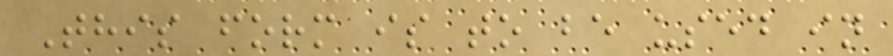This form is to be used in
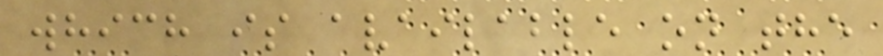which is available on the
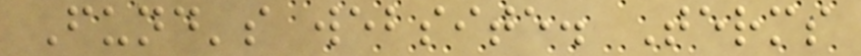Fund's website. Terms
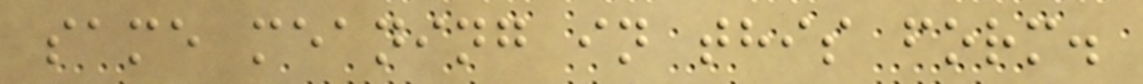same meaning in this form.
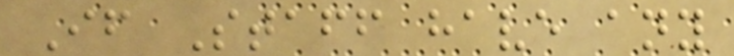If Staff have any
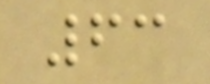63
